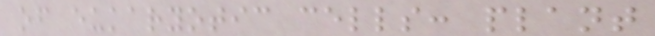of eukaryotic cells: plant
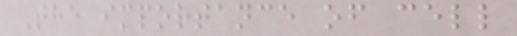The importance of cell
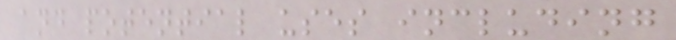and potential uses including
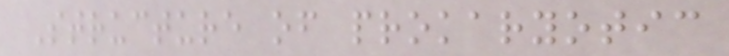Structure of prokaryotic
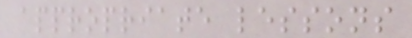appropriate lessons
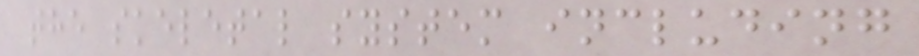the skeletal system including
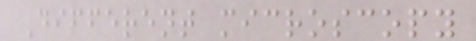Different microscopy
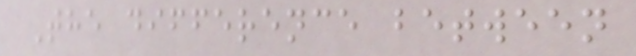The difference between
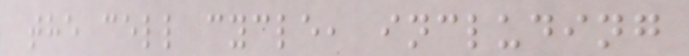the cell cycle, including
